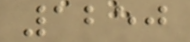1250
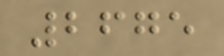2675
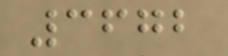3672
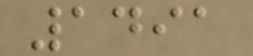1491
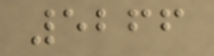5266
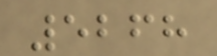5268
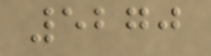5270
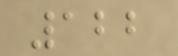122
